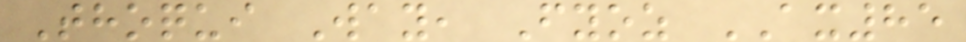Thoqui Way, Fyoz AX85
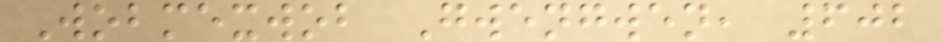Wobmexwob Gwengwen, 602
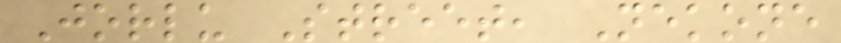Jorlu Street, Nekone
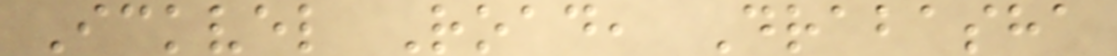Ickvel Road, Drabasha
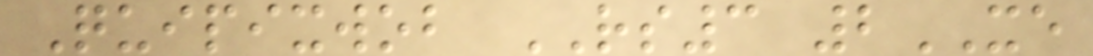Quipixwob RS3 2XE
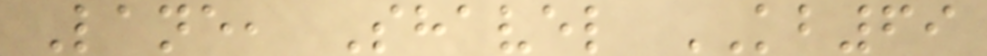Lane, Shavel KB69
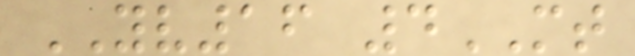YV16 4MT
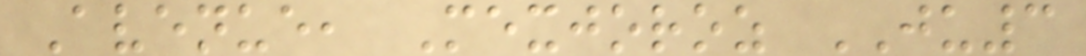Avenue, Mexjoroz JU3
